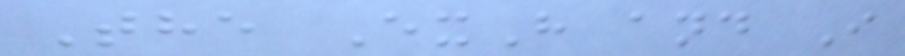The ExH and I
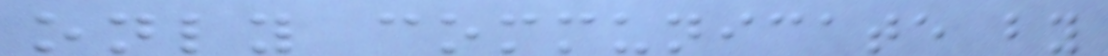only communicate by
